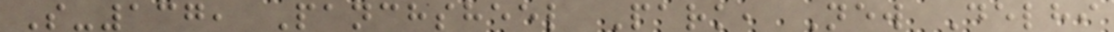S-137, Panchsheel Park, New Delhi
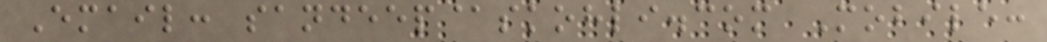Email: sandeep@skohli.com Mobile:
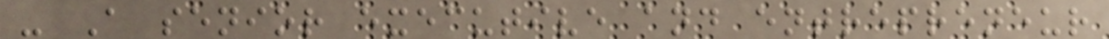- A senior executive and entrepreneur
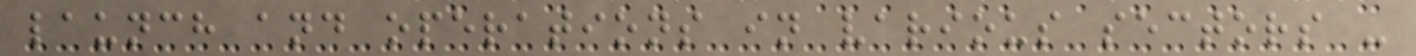launch and operations in various sectors -
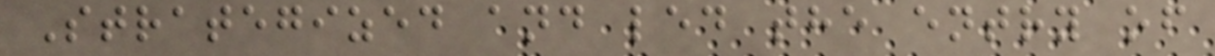Strategized and led the entry of
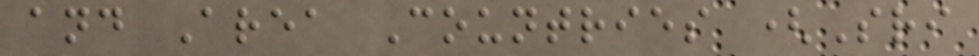and Area Countries (Sri
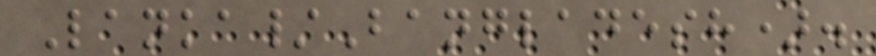Lanka/Bangladesh).
